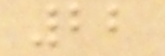22
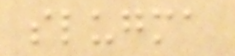slugma
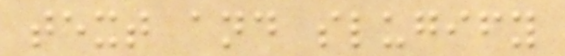text and slugify
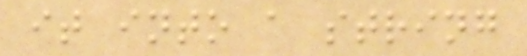it into a string
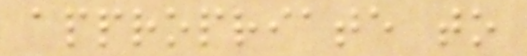appropriate to
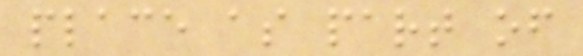place as part of
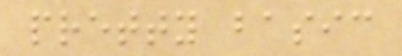pretty basic
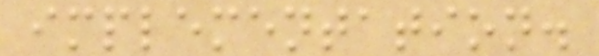implementation.
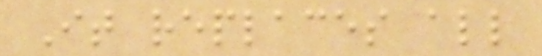It replaces all
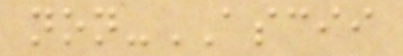non-ASCII
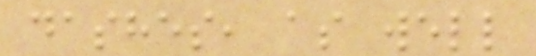dashes, as well
